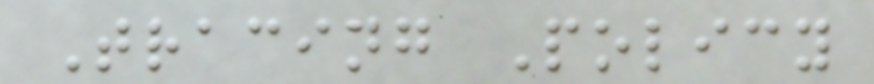Tracing Policy
